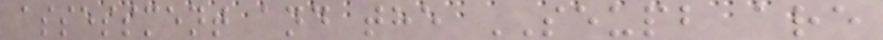assessment and the SEUPB are
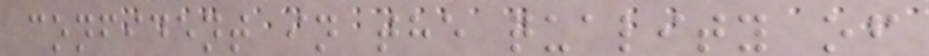confident in the quality of
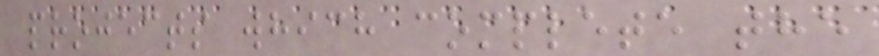projects which complete the
